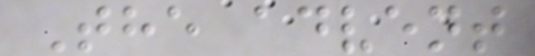The advent
